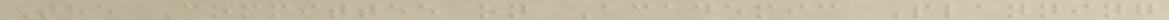The Committee on Academic Planning
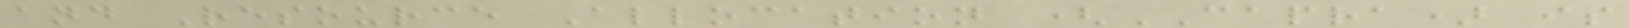and Resource Allocation (CAPRA) is
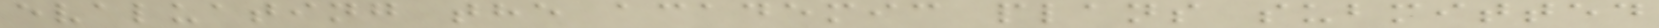evaluating the academic plans submitted
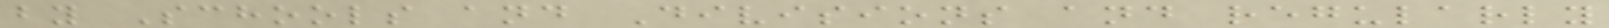by Schools and Divisions and regularly
